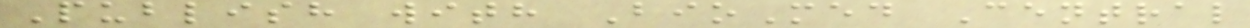Publish with BioMed Central
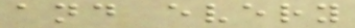and every
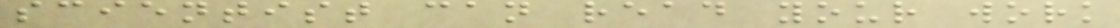scientist can read your work
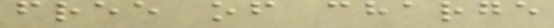free of charge
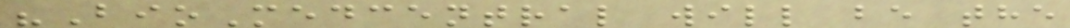"BioMedcentral will be the
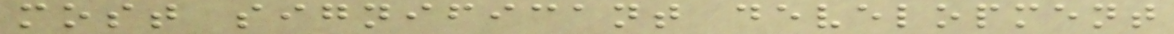most significant development
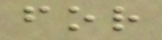for
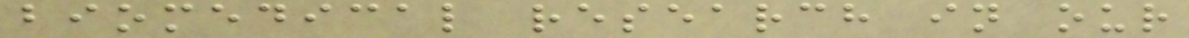biomedical research in our
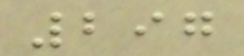297
